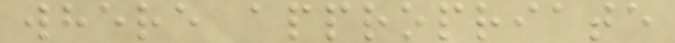where appropriate
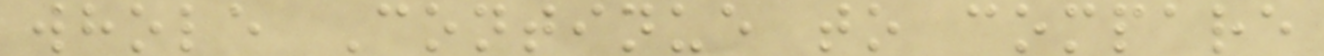whole Continue to compare
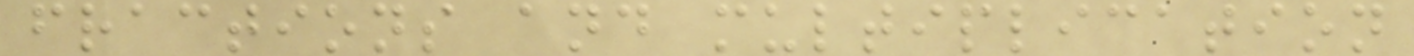fractions and multiplication
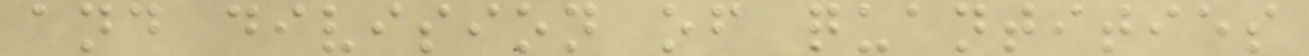and division of quantities
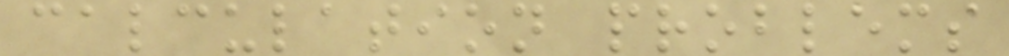calculation problems
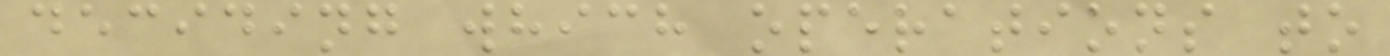deciding which operations to
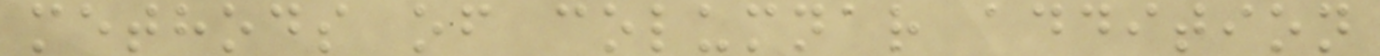methods of columnar addition
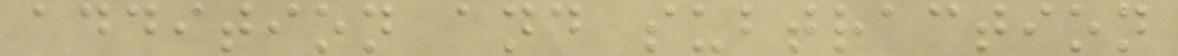addition and subtraction
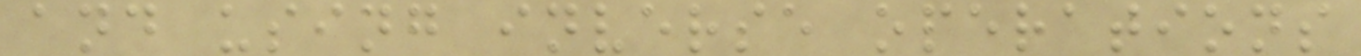and using inverse operations
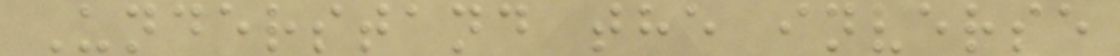Understand the inverse
